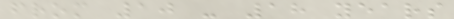from 10 - 18 years
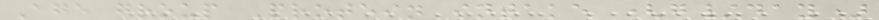Age group Protein intake (g/day)
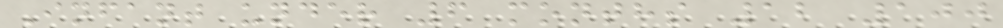Infant under 6 months 12 100
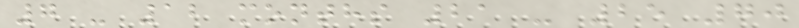7 - 12 months 21 - 25 70
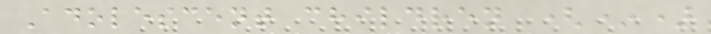Adolescent children (*)
